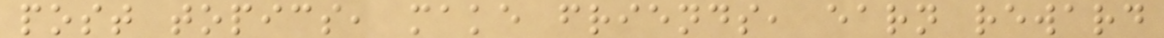post topics, make friends, earn reward
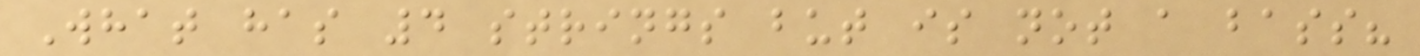What has 4 strings but is not a bass?
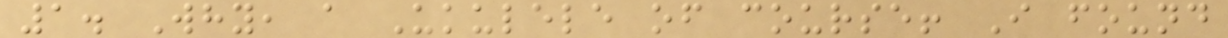1. Why, a Ukulele of course! I found
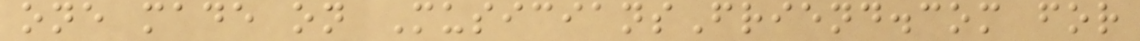one made on MusiciansFriend.com for
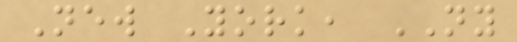New York, NY
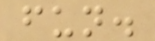fun.
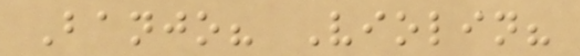Banjo? Violin?
